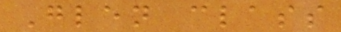Glen class
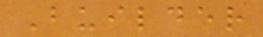Builder
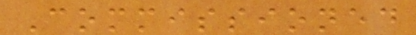Commissioned
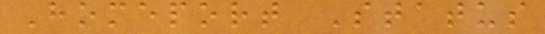Homeport Status
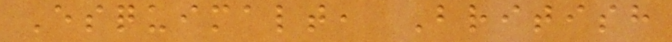Esquimalt, British
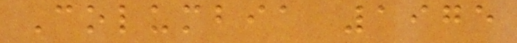Columbia 1975
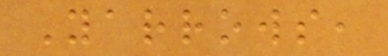Yarrows,
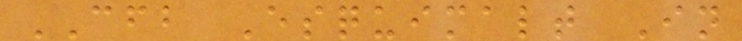CFB Esquimalt In
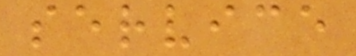service
